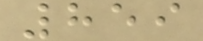859
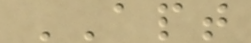APT
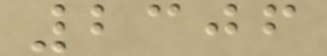2306
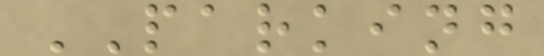PARKING
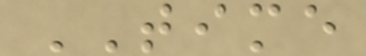TIME
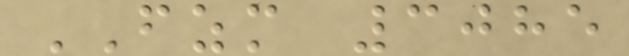FZM 3085
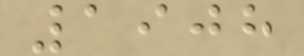1908
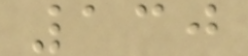130
